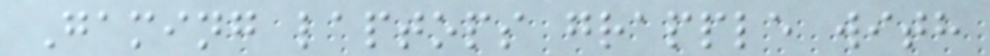Gaming laptops grapple with
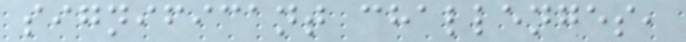significant challenges,
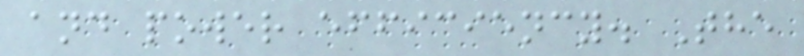and power efficiency. The
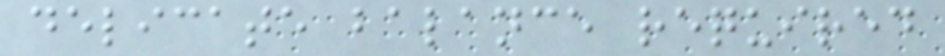delicate balance required
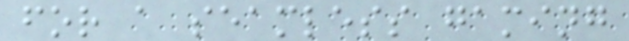for a seamless gaming
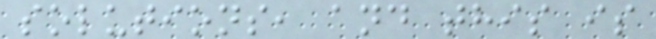solutions, and this is
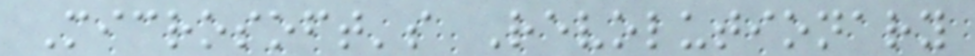Microsoft's Revolutionary
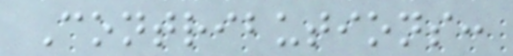Contributions:
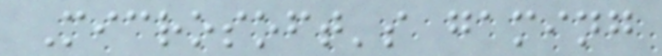Microsoft's gaming
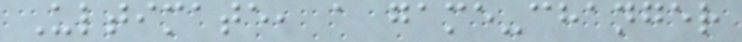Ultimate, a game-changer
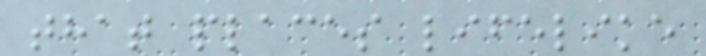that places lifelike
